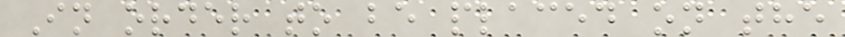In order to be placed on the
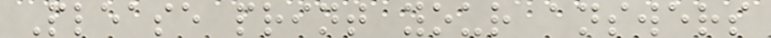Please print your answers
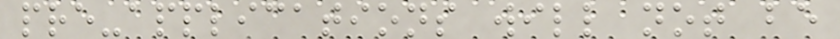pre-applications will not be
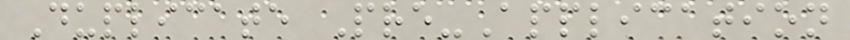Duplicate Pre-Application
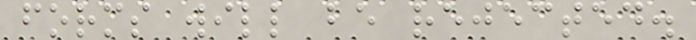forms will be rejected.
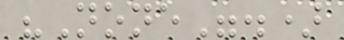"None".)
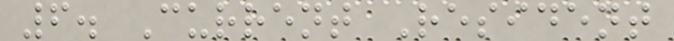6. Current Resident
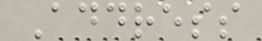Address
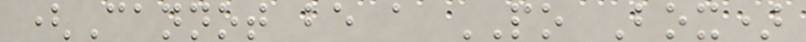(Cannot be a PO Box)
